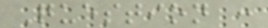Question :
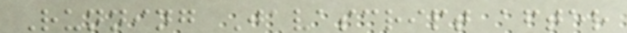Running Javascript after
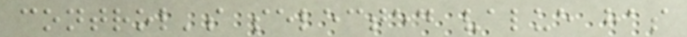control's selected value has
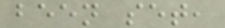been set,
